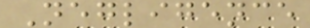Negligence
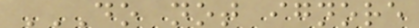DO NOT IGNORE
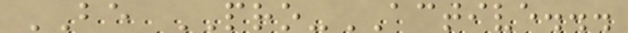BE PRO-ACTIVE...
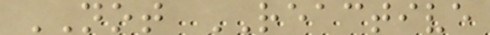NOT REACTIVE
